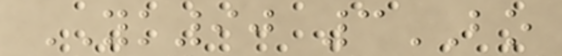YK90 3BO
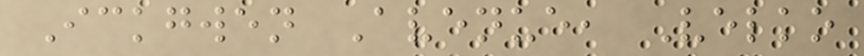Ickgwen Avenue, Velko
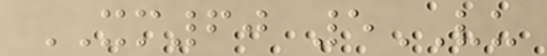XM60 5VU
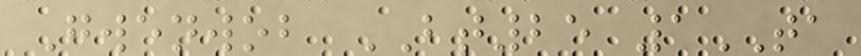Gwenwob BT25 1TA
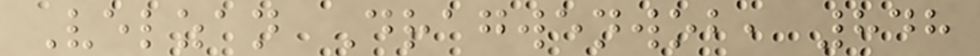Velzan Dragwenwob, 848
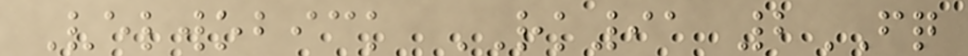Velwobick RK91 2FQ
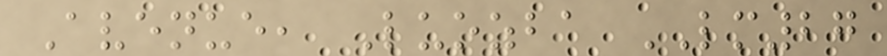Avenue, Luozba LM27
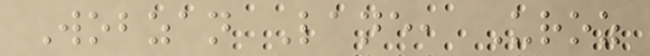Wobzan Lane, Uroz
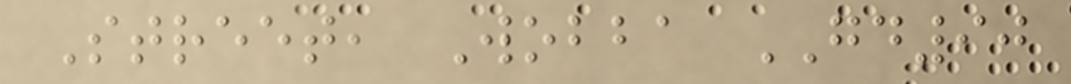Street, Wobba GD90
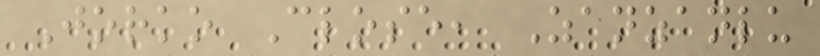Jorko Close, Zanzanlu
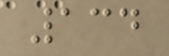134
